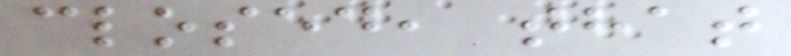closed, that
